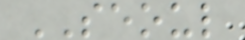SEOUL
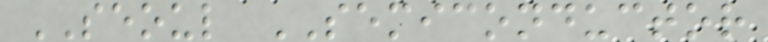SEOUL SEMICONDUCTOR
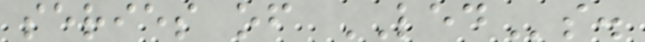series of LEDs.
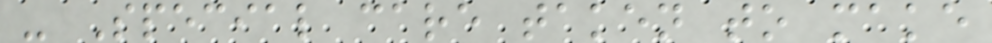- Special care taken to make
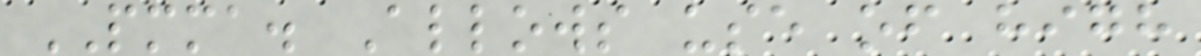PMMA. Allows use of high
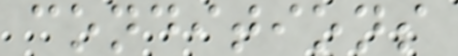conditions
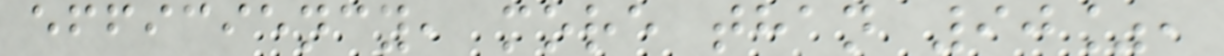efficiency, more than 90%,
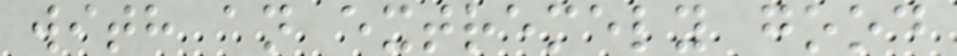with an extremely good
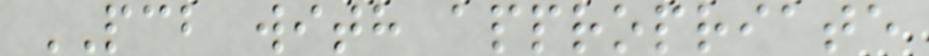PCB with appropriate
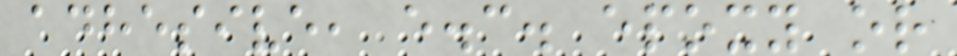adhesive, e.c. epoxy or
